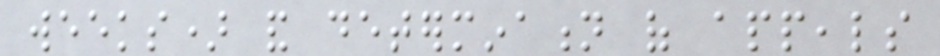weeks) and determination of appeals
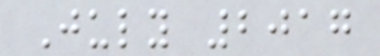July 2017
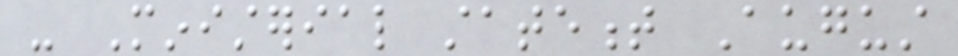- Ministerial statement August
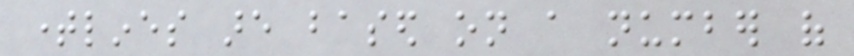timelines are based on a number of
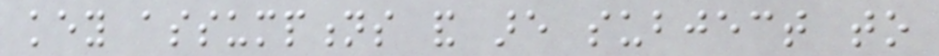key assumptions and are subject to
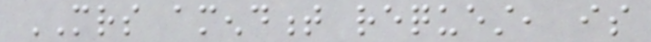MRS amendment request, is
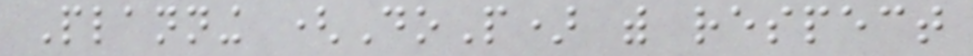Planning (DoP) with respect
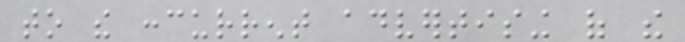to the concurrent advertising of the
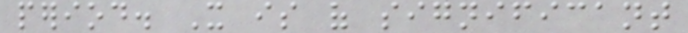period. It is of significant
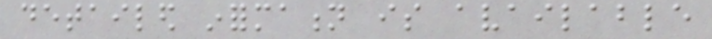detailed information is available
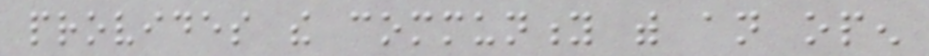provides the community with an open
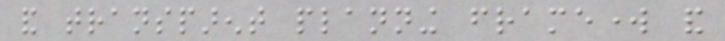and transparent planning framework and
